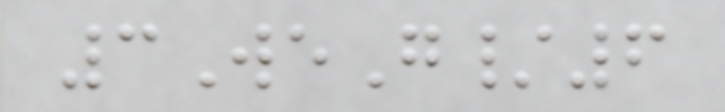3WeG/6
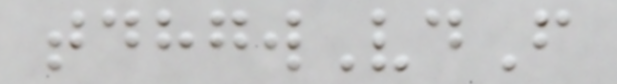tdhgwVdF
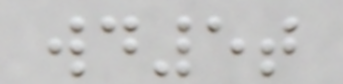wd5t
